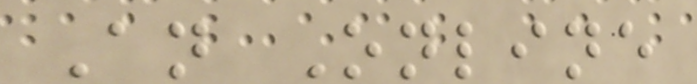An Online
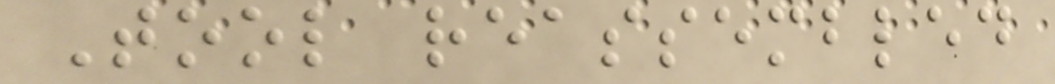Tool reassembled
